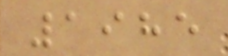1985
